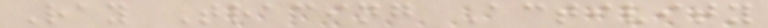Ray Tracing Activity
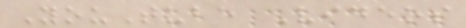YouTube Videos
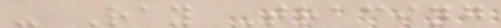- Ray Tracing
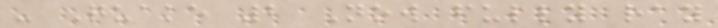- Quake 2 Now fully ray
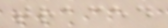traced
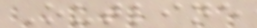Outline
